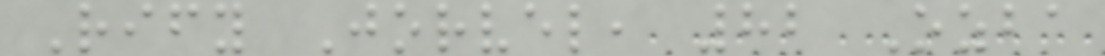Rify Jorvel, 82 Ozba
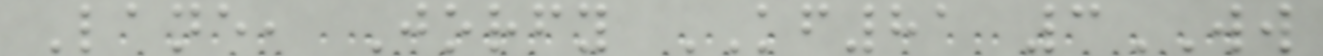Lane, Jorfy KF81 3WW
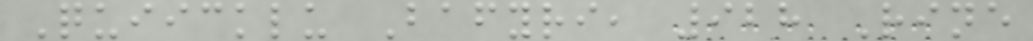Quiicklu Bafyri, 928 Rine
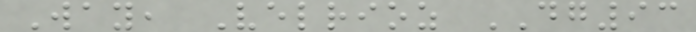Way, Velrioz DG93
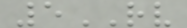5RV
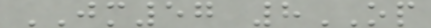JM57 8OP
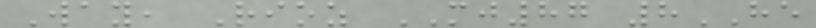Way, Rioz MJ87 8HE
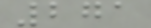271
